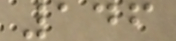146
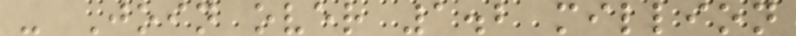- Join over 1.2 million
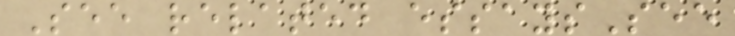See related essaysSee
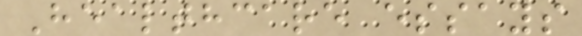Healthcare essays
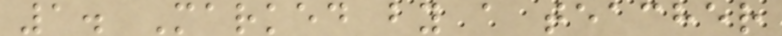1. Marked by a teacher
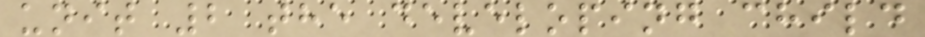unit 2 the developing child
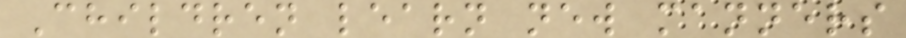Children learn new manners
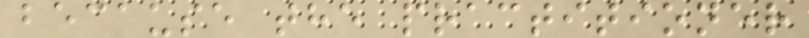because the practitioner
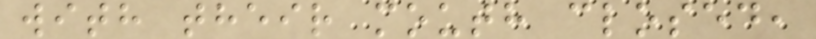with their mouth closed,
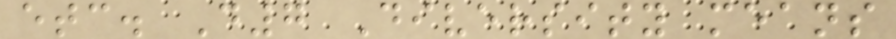etc. D7 Diversity means
